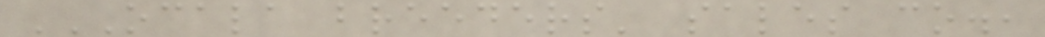OCALA BREEDERS' SALES CO.,
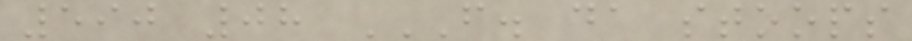590 08 F. DA STOOPS
